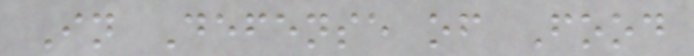In Defense of Food
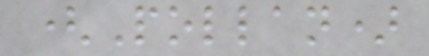(Pollan)
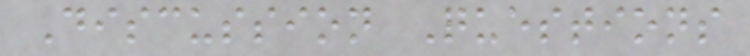Discussion Questions
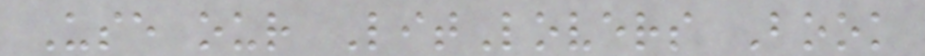Use our LitLovers Book
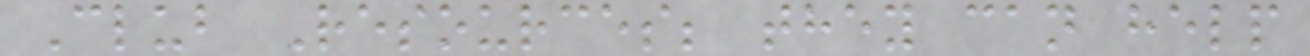Club Resources; they can help
